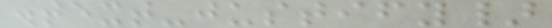.text-justify}
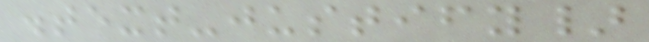.text-justify}
